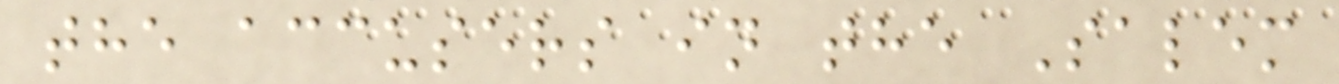the accusers in the Salem
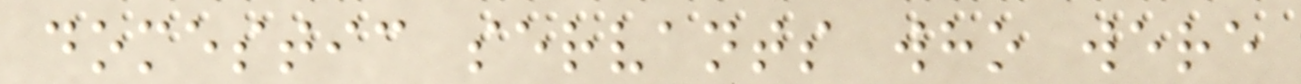domestic servants who were
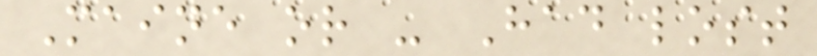Maine or - Had lost
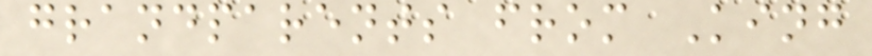grandparents from King
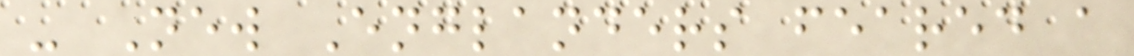- New Englanders feared a
